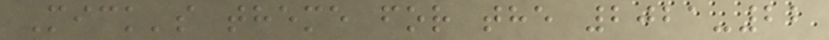Mick's theme for the 2021-22
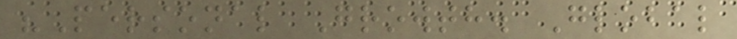"Personal Growth. Global
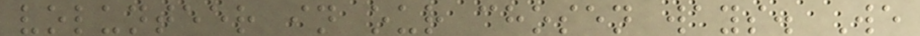volunteer in our chosen ways. We
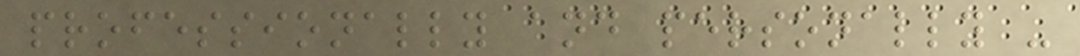professionally and personally -
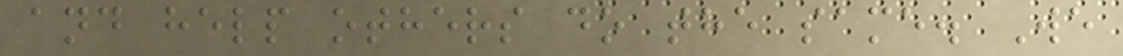and help others do the same. We
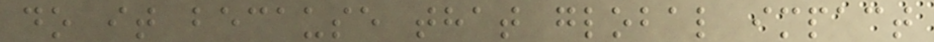do it because that global impact
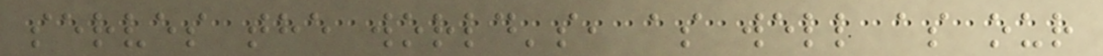serves the world's, as well as our
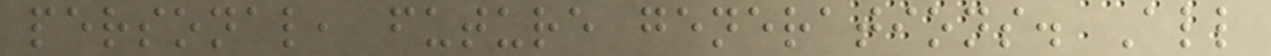personal, future generations. All
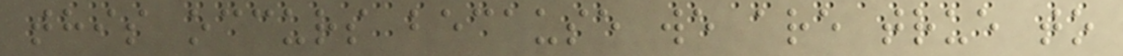this occurs because we are true to
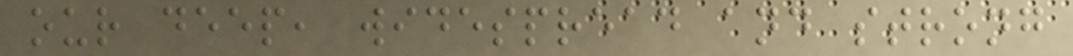our deep, widespread and strong
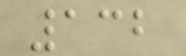132
